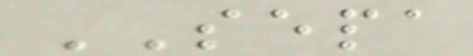SEPA
